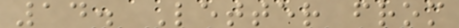14. Letter from
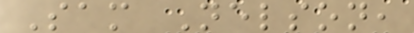Sam Nelson,
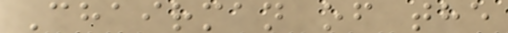Chairman of the
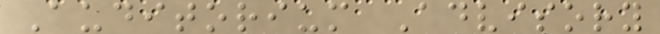Auditorium Advisory
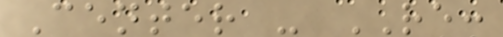Center - RE:
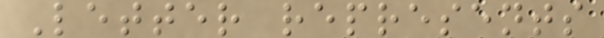Letter represents
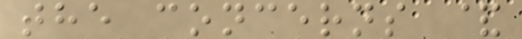the concerns &
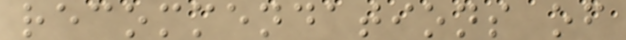recommendations of
